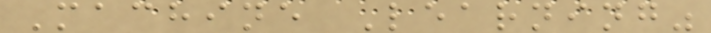Machine Learning"
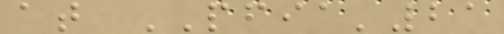at PFIA'21
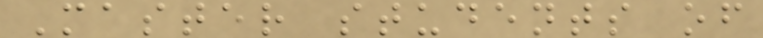Master students of
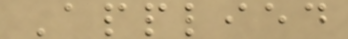Applied
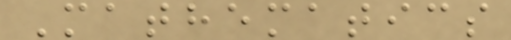Mathematics
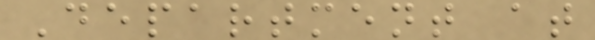Department at
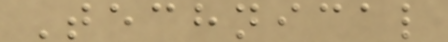Technical
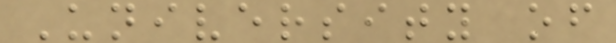University of
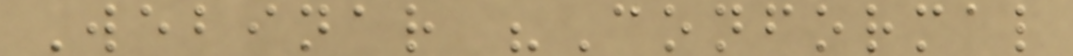Webinar "Conformal
